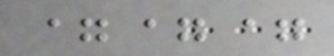===
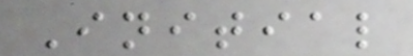Initial
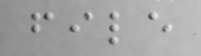file
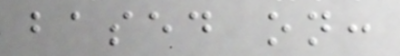based on:
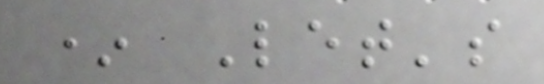* Let's
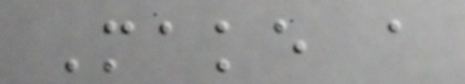Make a
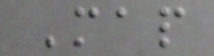Map
